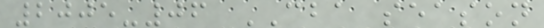2005-06 CBA season
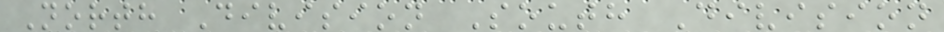North Division South Division
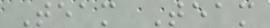Team Team
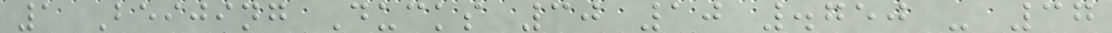1 Beijing Ducks 30 10 .750 - 37
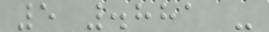5 .881 -
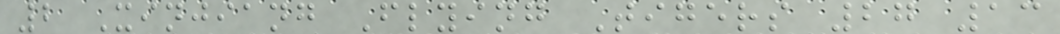2 Xinjiang Flying Tigers 27 13
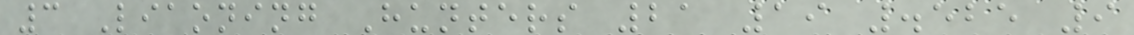3 Liaoning Hunters 21 19 .525 9
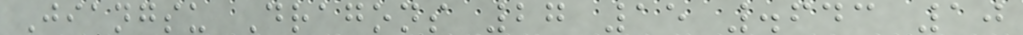Jiangsu Dragons 27 15 .643 10
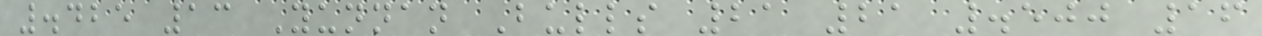.425 13 Yunnan Bulls 21 21 .500 16
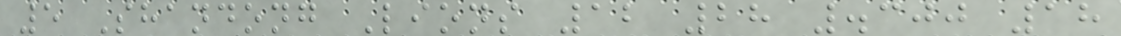5 Shandong Lions 12 28 .300 18
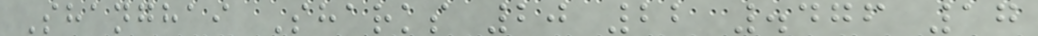Shanghai Sharks 20 22 .476 17
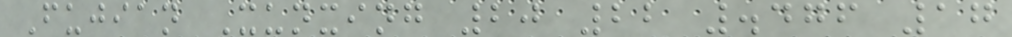Fujian Xunxing 20 22 .476 17
